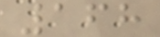168
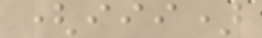(iii)
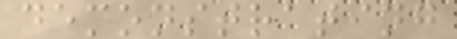demonstrating
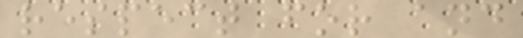respect for and
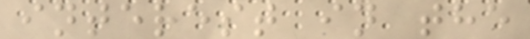interest in the
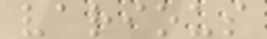various
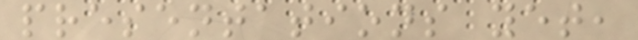presentations yet,
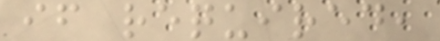if required,
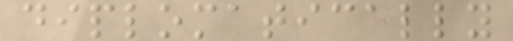diplomatically
